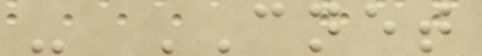- CNET
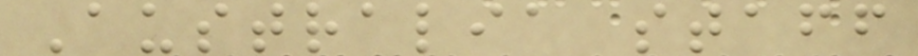Australia staff
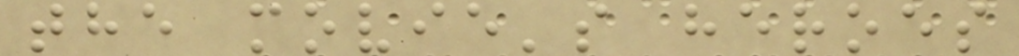the movie's heroes
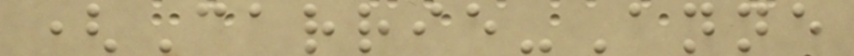(Carrie-Anne
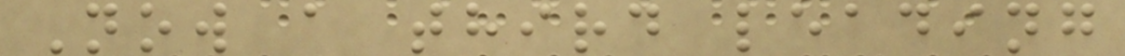Now a third leading
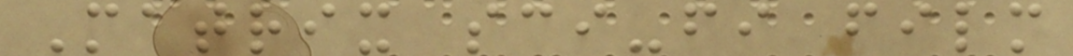Matrix sci-fi film
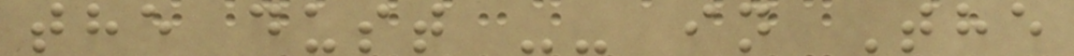the dust -- in The
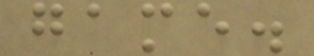game.
